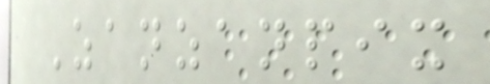Zanzanpix
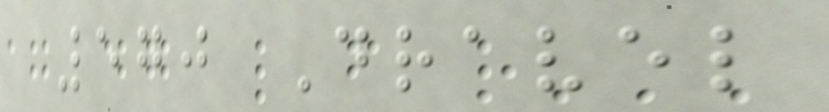570 Dravel
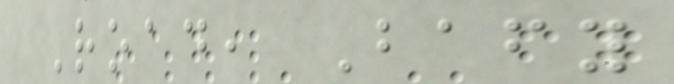Road, Bafy
